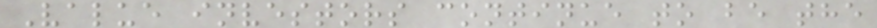Value investors continue to be the
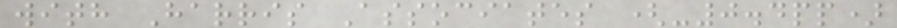with Harris Associates (-0.4pp)
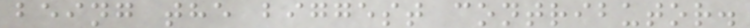being the biggest contributor.
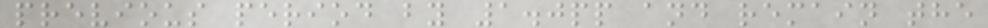previous period by 1.0pp and remain the
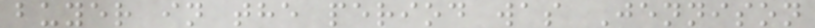buyer in the period was Jennison
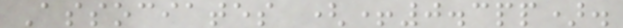Associates (+0.3pp).
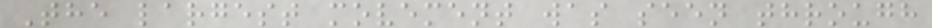The largest movement was seen through
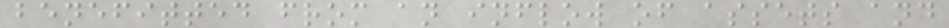benefitted from an inflow of assets and
